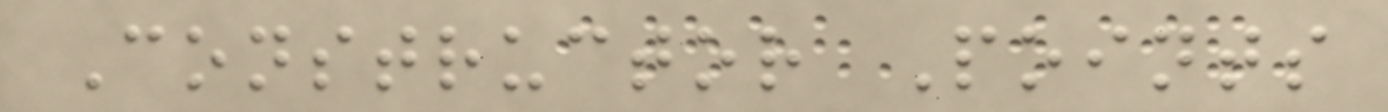Constructor Points
